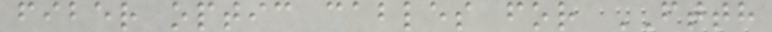fiber optic cables for FTTH
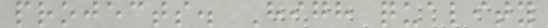projects. High quality
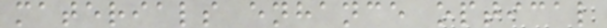materials enhance optical
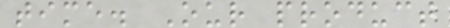time. Our product
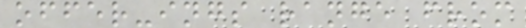offer-ings range from
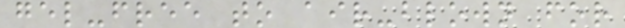gel-free to air-blown for
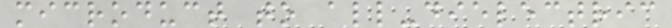microduct to all-dielectric
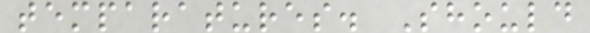temparatures. Should
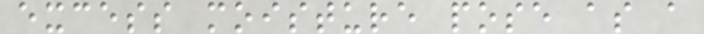excess moisture pose as a
